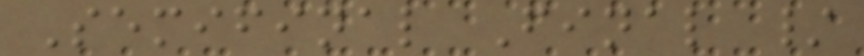Semifinal Final /
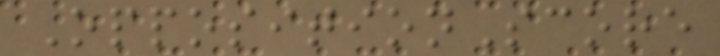OppositionScore
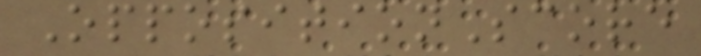OppositionScore
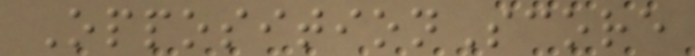OppositionScore
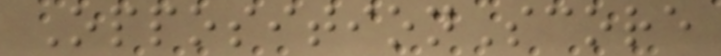OppositionScore
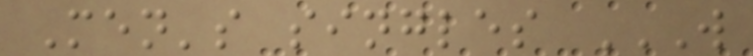Men's singles W
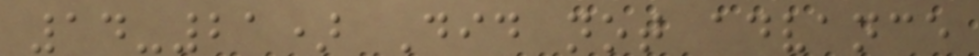14-21) Did not advance
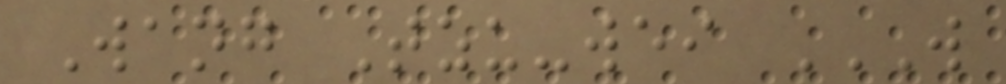Wang Tzu-wei W
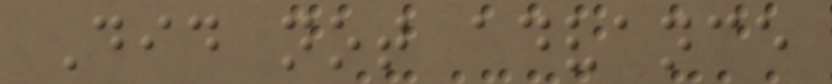Did not advance
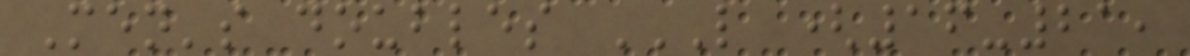Men's doubles L (16-21,
